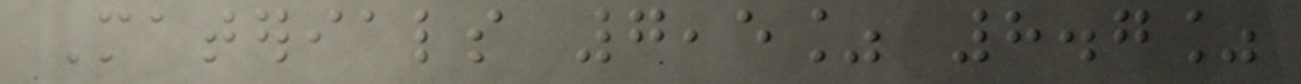Materials 7,5% 8.7%
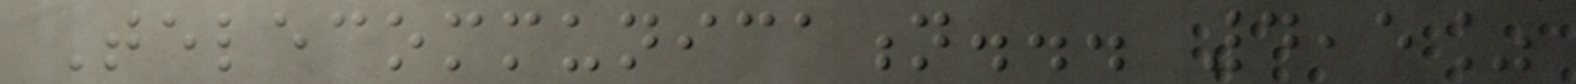Telecommunication... 4,5%
